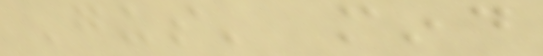Gus' mind
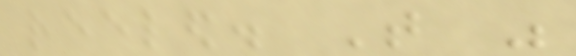reeled. That was
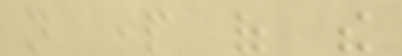not part of the
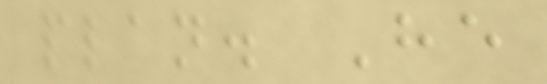plan. He
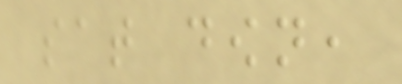sat down,
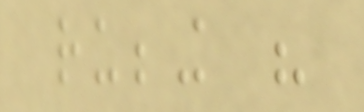rubbing his
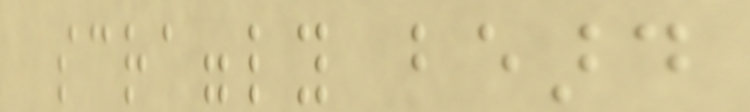scraggly beard
